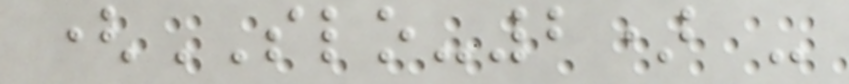(SLO-2) -
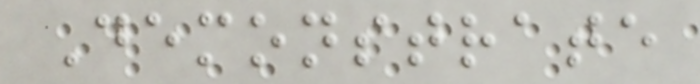Demonstrate
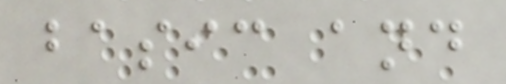basic and
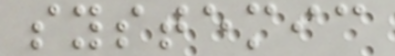systemic
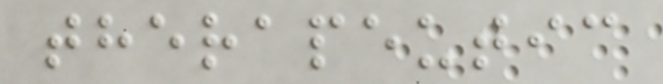therapeutic
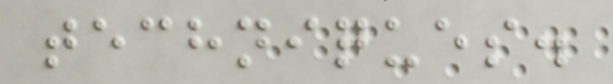techniques.
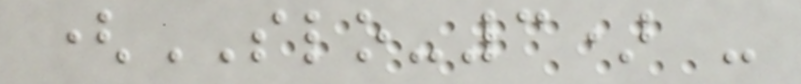(SLO-3) -
